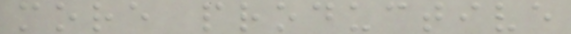more productive
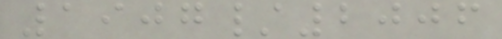1907/2006
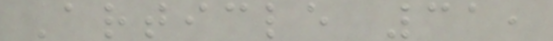Article 31,
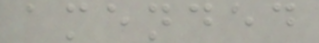amended
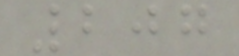207
